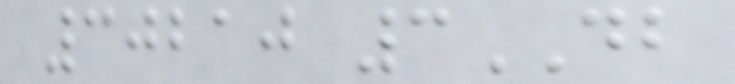30210 3DB
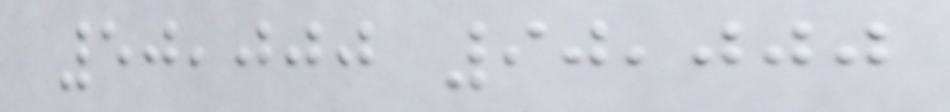50,000 90,000
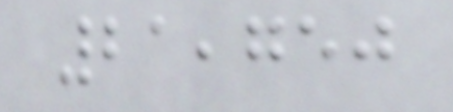21,750
